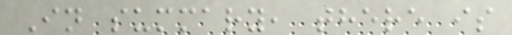In summary, there is
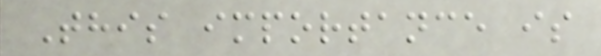This importance is
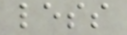less
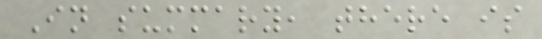In summary, there is
